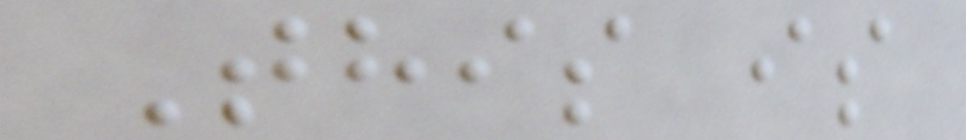This is
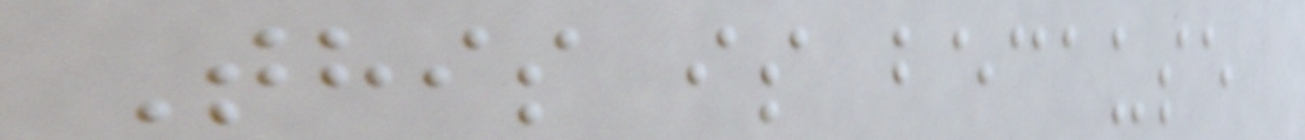This is because
